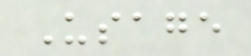Usage
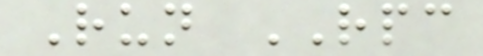Run RPC
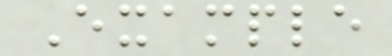Example
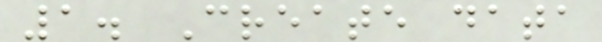1. Create data
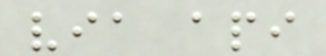via api
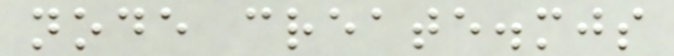node create.mjs
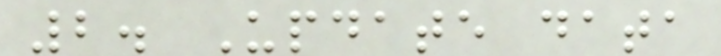2. Update data
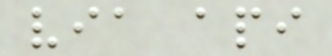via api
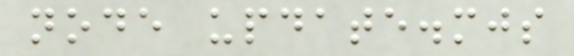node update.mjs
